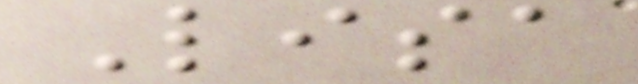Lisa
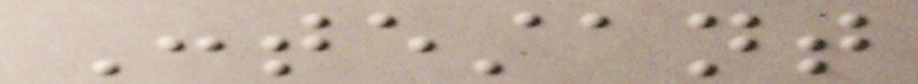Contestant
